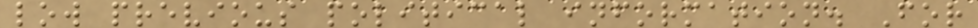low previous political information. For
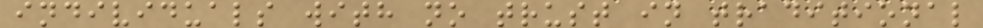individuals with no trust in traditional
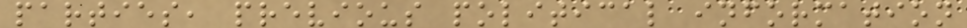parties, previous political information
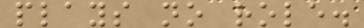plays no role.
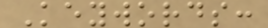Keywords:
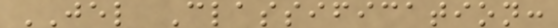JEL Classification:
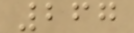267
